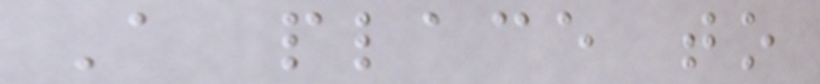A place to
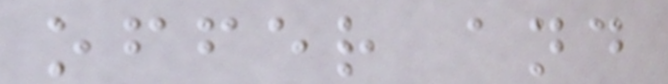offer and
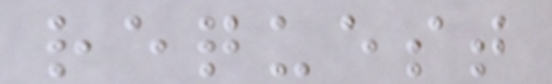request
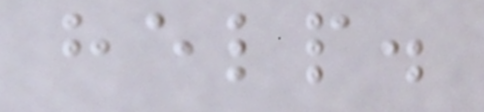help.
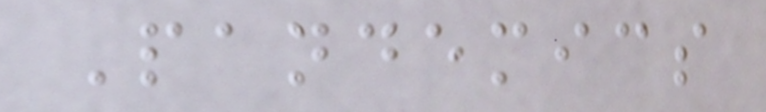Pandemics
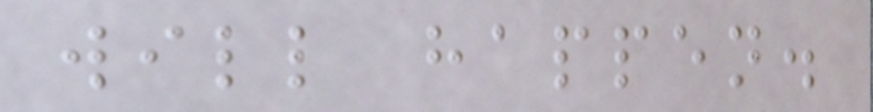will happen.
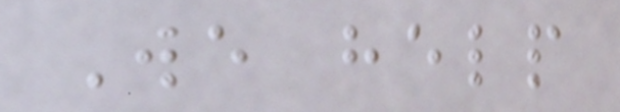We help
